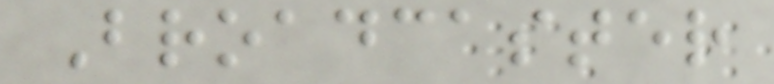Broadcaster
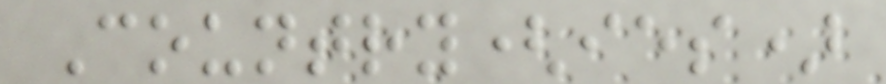Country(ies)
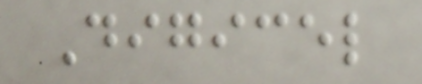Digicel
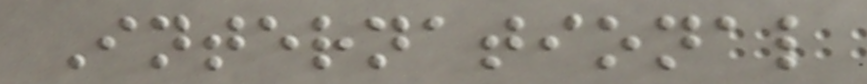International
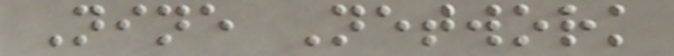Nine Network
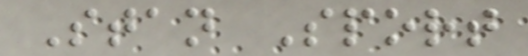Stan Sport
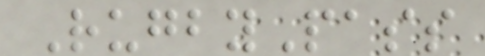RugbyPass
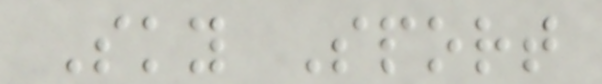Sky Sport
